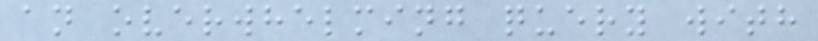an overwhelming query with
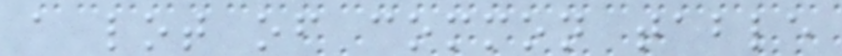a lot of common table
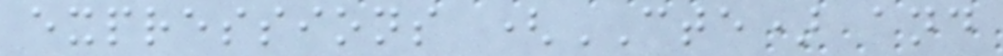expressions (CTE) and
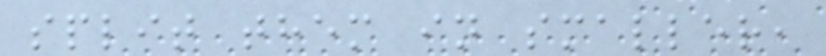split them in smaller,
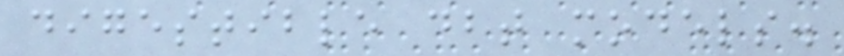digestible dbt models.
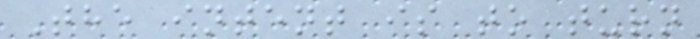The intent is to turn
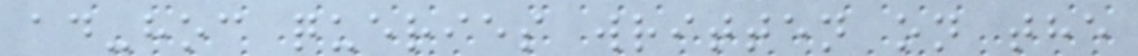ad-hoc queries written on the
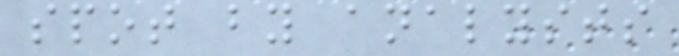spot by analysts
